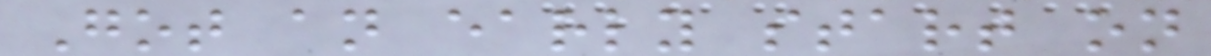Got an early start on
